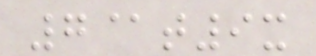7@t9x
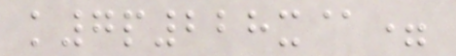k7p228x@=
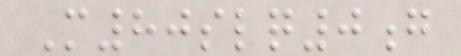M80slq0g
